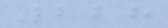228
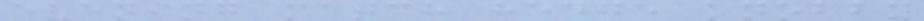evening match hedge knobby
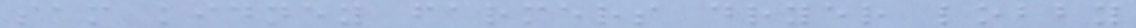sam kidney farmers dryer lobby
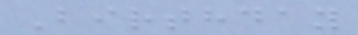Birthday
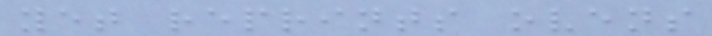yet reprints ovens
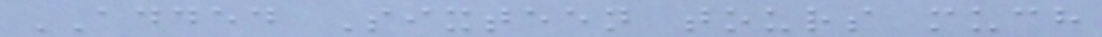ADDED Sixteen tours much
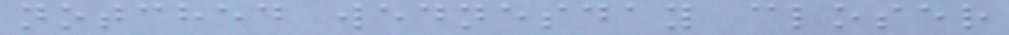notched wednesday closer
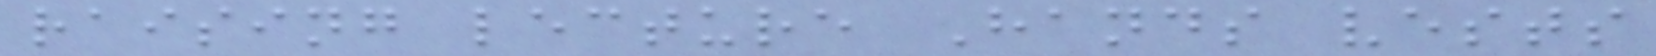raising lecture Hands vests
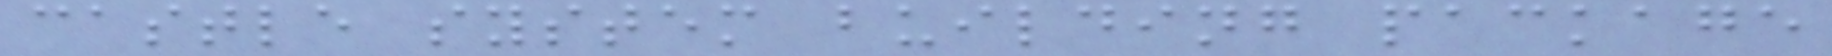castle system building package
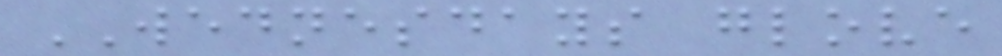WEDNESDAYS glove
